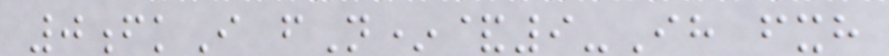0fkI fN*&9-Ih fxh
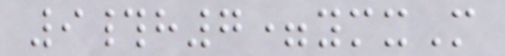9#h7=ymxM
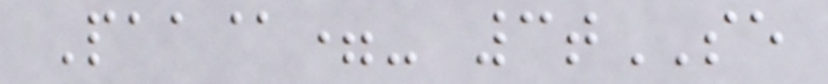Paa@=- 3tSE
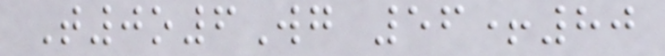T0o6Wg 56+80
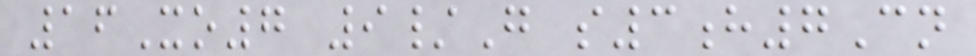16Xo7 9/G s3h7Cn
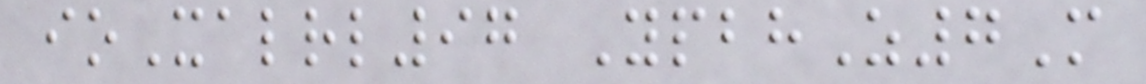ioXalrl97 YpbhZ7M
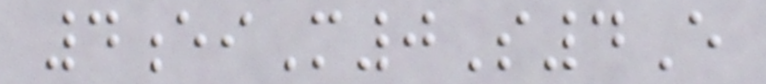4eiM0S4E
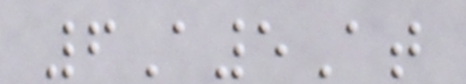6A5At
